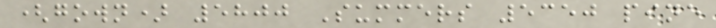(gown) 5800 Summers 5350 pine
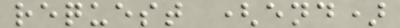request (end)
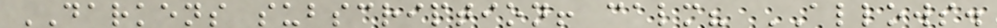DARKENS subscription! calm? ALLOWS.
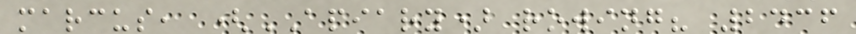marcus, (APIARY) rowing? 2436
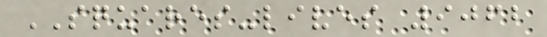SQUARES-lives 9062
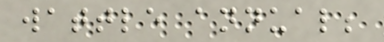wattle annual;
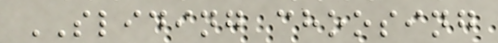SLIDING choosing
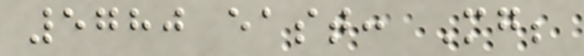5780 east: Mg;
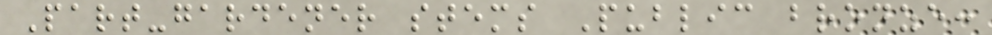Part-gardener stems Public bronze:
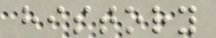history
